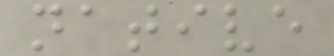native
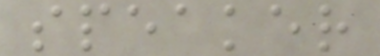speaker
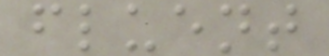fluent
